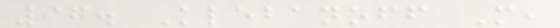97. Klebanoff M,
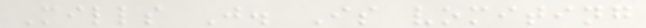Mills J. Is vomiting
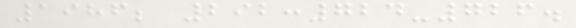1986; 292:724-726.
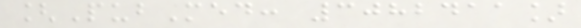[PubMed: 3082411]
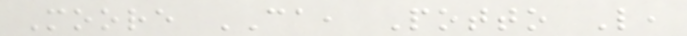Moore CA, Potto L,
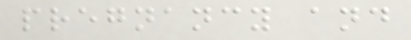pregnancy and
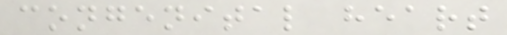congenital heart
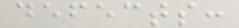defects:
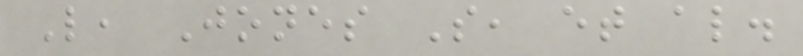L, Jones S, et al.
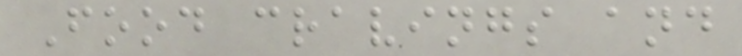Food cravings and
